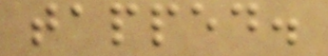tapped.
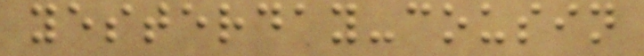yesterday-cousin
